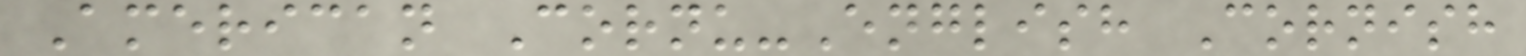American Cornu-English Cornish
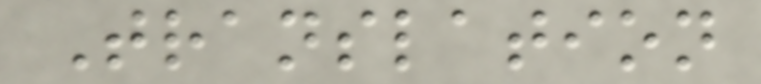Translation
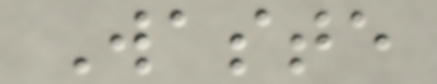Waste
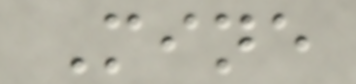Mine
